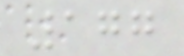177
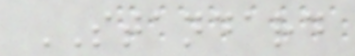STANDARD
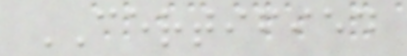CERTIFIED
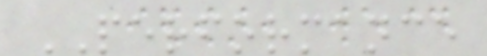PERFORMANCE
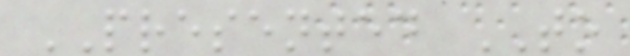PRESENTED TO
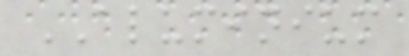ALUMINIUM
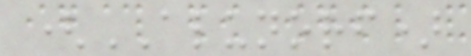(ALUNORF)
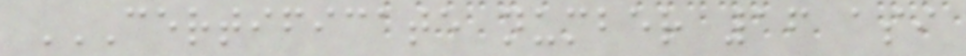CERTIFICATE NUMBER 16 ASI
